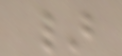}
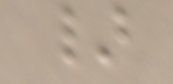}
